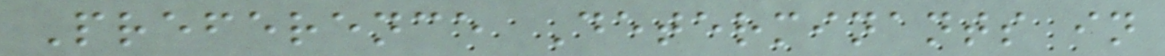Preference Determinants in
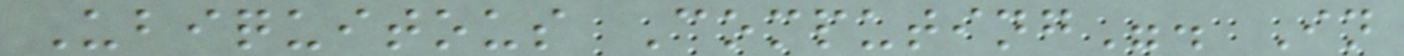Ubiquitous Computing". In
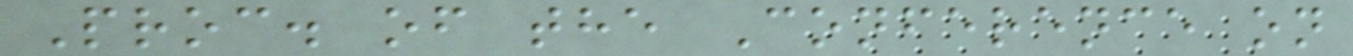Proc. of the Conference on
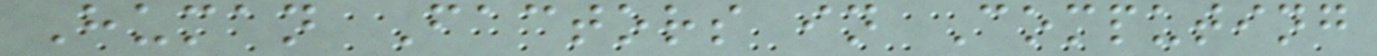Human Factors in Computing
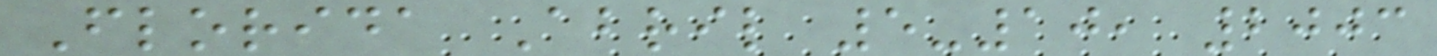Florida Abril 5-10, 2003
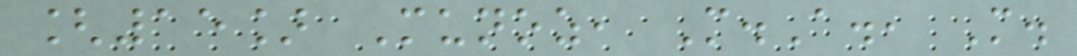[15] Munoz, M.A., M.
